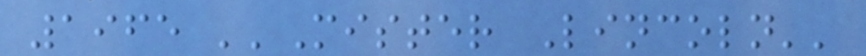1965 ''Mister Lincoln''
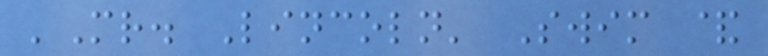'Mr. Lincoln' Swim &
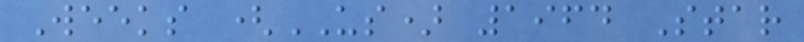Weeks (US) 1964 Star
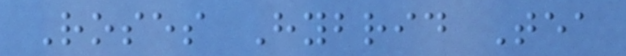Roses Hybrid Tea
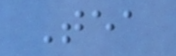Tea
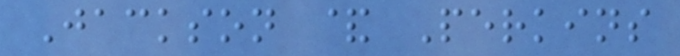Jackson & Perkins
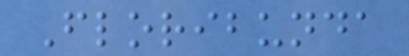Floribunda
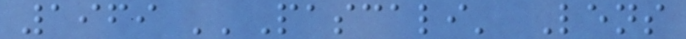1969 ''Pascali' Lens
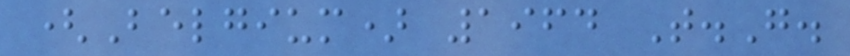(Belgium) 1964 T.G.
